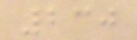230
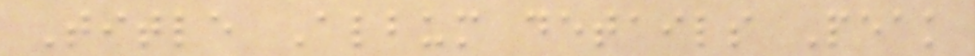Title Album details Peak
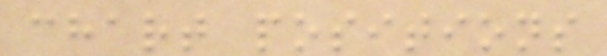chart positions
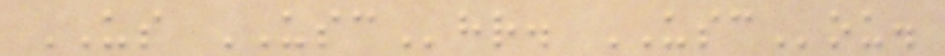US USChr. USCou.
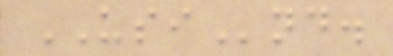USInd.
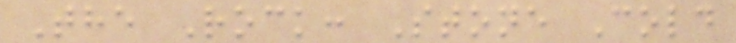The Rock: Stone Cold
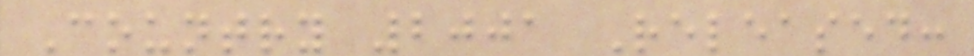Country 2001 Released:
